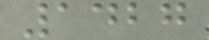1427
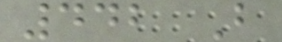442 B
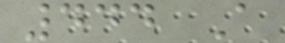444 A
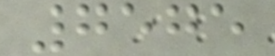7575
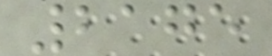2175
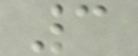3
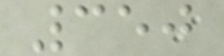350
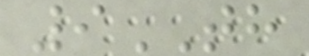9TH
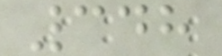348
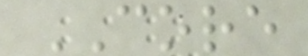CORE
